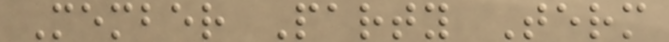Member Party Term
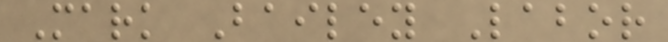Mark Bailey Labor
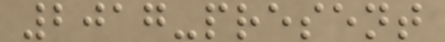2017-present
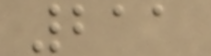211
